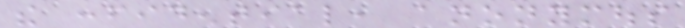the confidential, anonymous
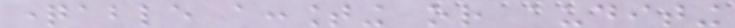questionable accounting or auditing
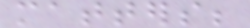matters;
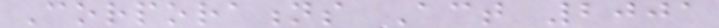Corporations Act 2001
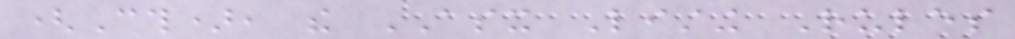(Cth), the ASX Listing Rules
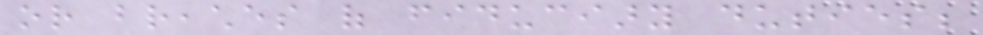or breaches of fiduciary duties;
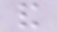and
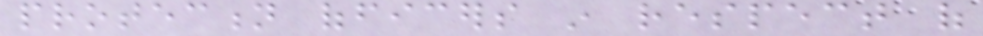protection officers in respect of
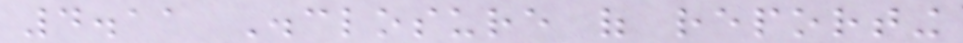4.11 Disclosure of reporting
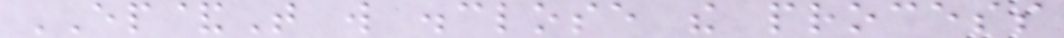EP&T will disclose the process
